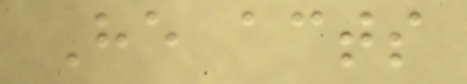He acts
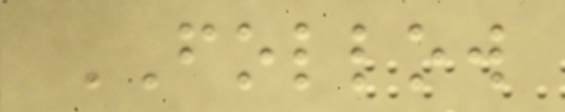FOLLOW
